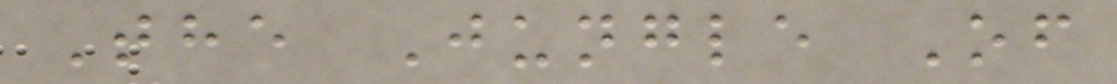The Jungle Of
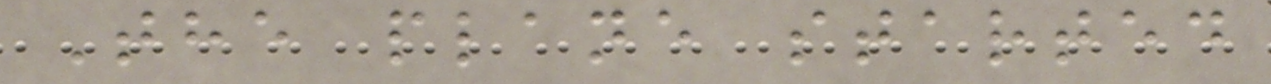The plane started
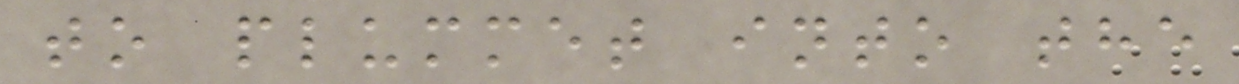to plummet into the
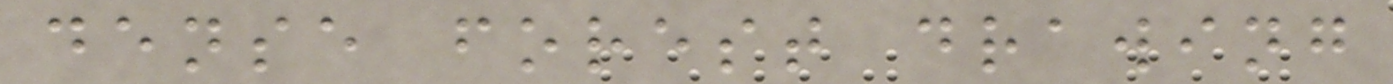dense forest drawing
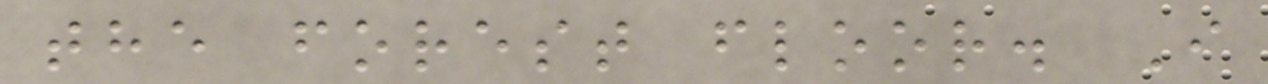the forest floor. I
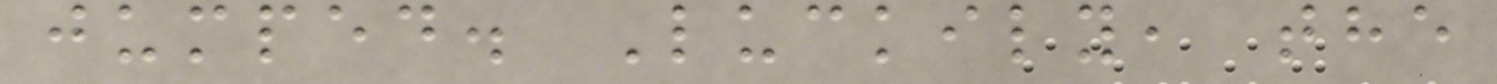jumped. Luckily, the
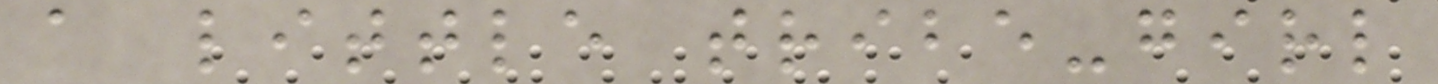a little tribe-girl
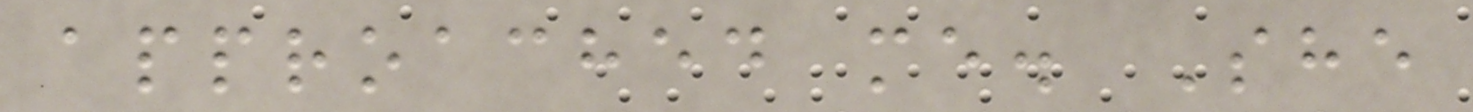approached me. She
